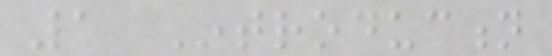1 Introduction
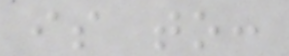is to:
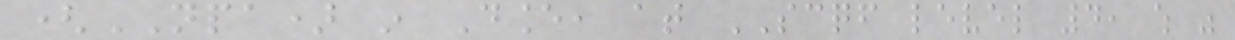(NPA) in Dance, at SCQF level 4, which was
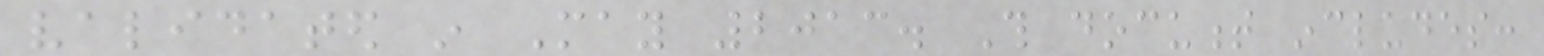validated in May 2013. This document includes:
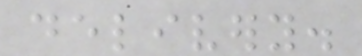delivery.
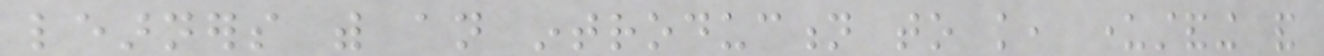learners with an introduction to knowledge, understanding and
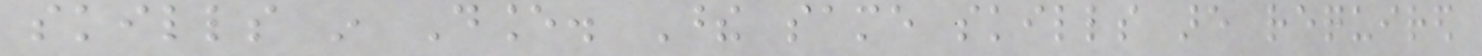skills in Dance. These same skills are required
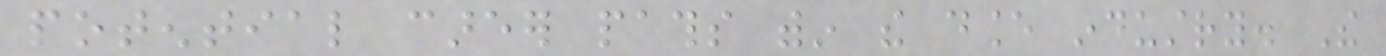potential career paths within the dance industry. The
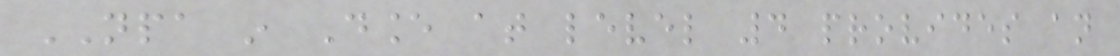NPA in Dance at level 4 provides an
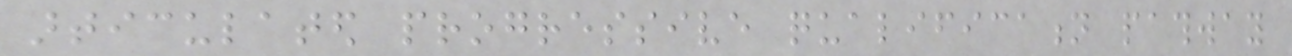articulated progressive qualification pathway
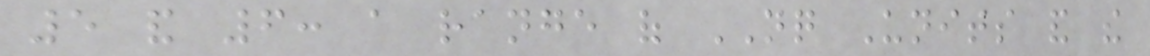5 and 6: a range of NQ Units and the
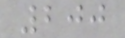200
